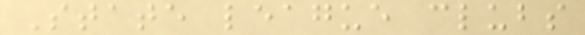State league clubs
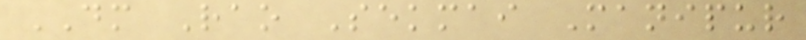DM Rao Sekmai Manipur
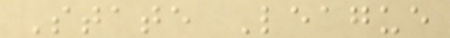State League
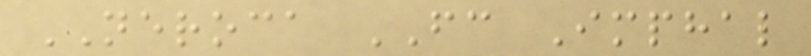NEROCA FC Imphal
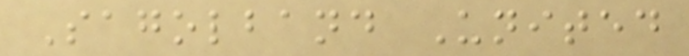Sagolband United
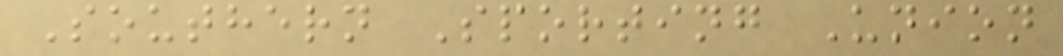Southern Sporting Union
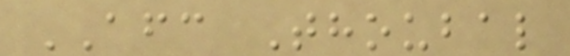AFC Thoubal
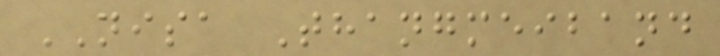NISA Thangmeiband
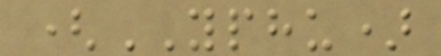(YPHU)
